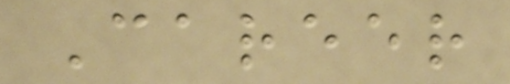Career
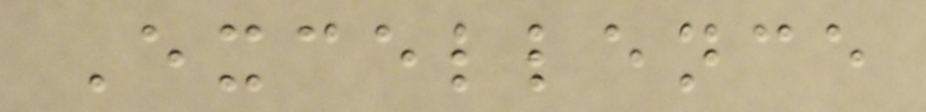Excellence
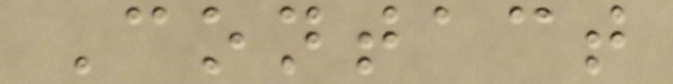Contact
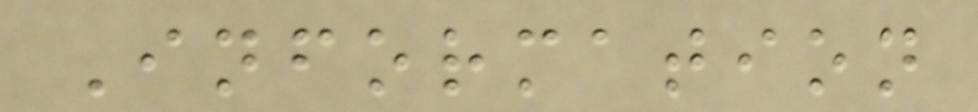Information
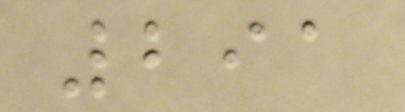291
